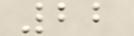22
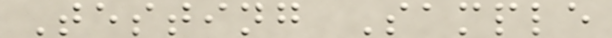Testing Sample
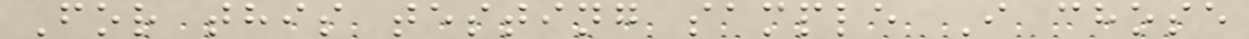For this testing sample I chose
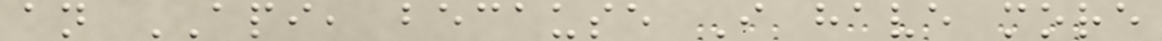an API, because I have more
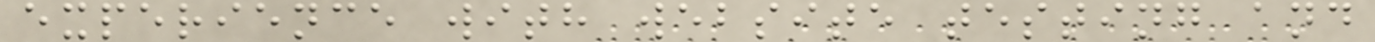experience with website testing and
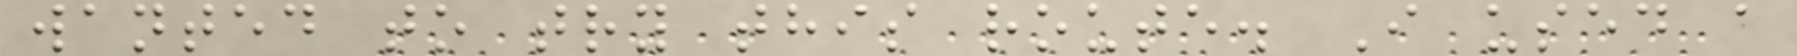wanted to try this route. I used a
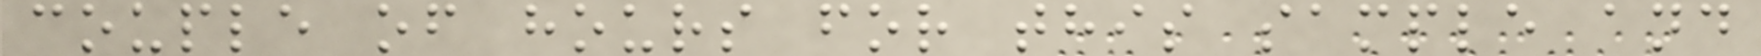couple of hours for this sample and
